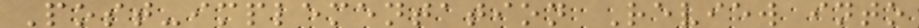Post-implementation Review into
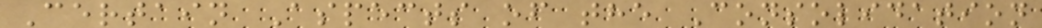Certain Aspects of the Consolidation
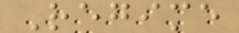Regime
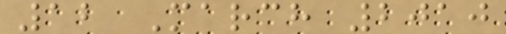12 March 2010
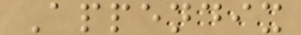Appendix
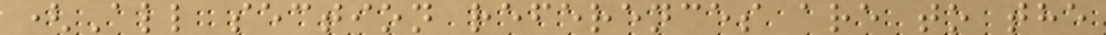(All section references are to the
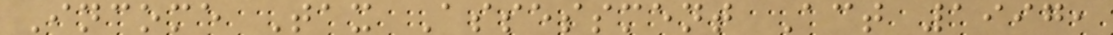Income Tax Assessment Act 1997,
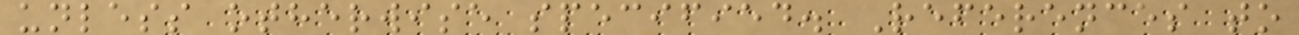unless otherwise specified. References to
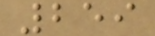259
